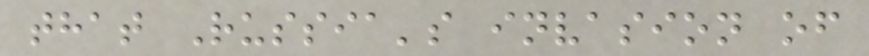that Russia's invasion of
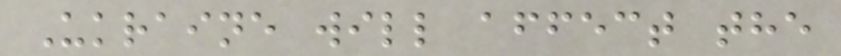Ukraine will affect the
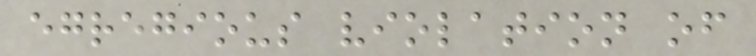egregious violation of
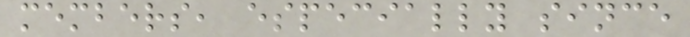members, especially since
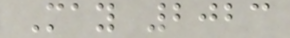May 2023
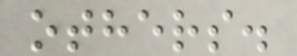others.
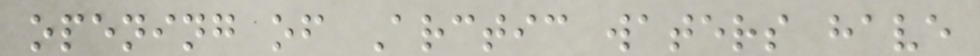opening of Arctic waters have
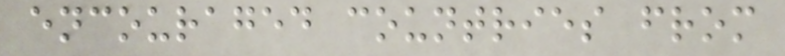encouraged countries from
